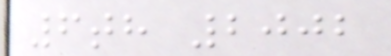6th 2002
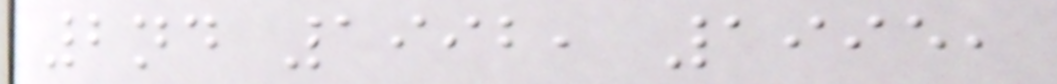2nd 1992, 1995,
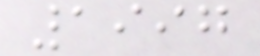1997
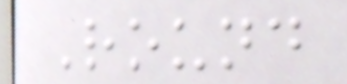Round
